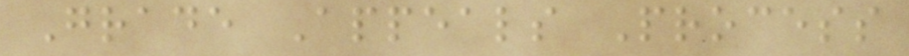Grade Appeals Process
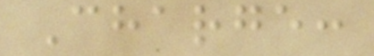Charge:
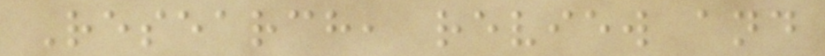Research, review and
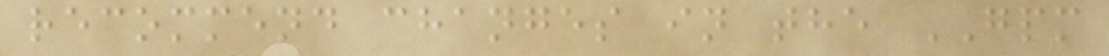recommend changes in the GPM
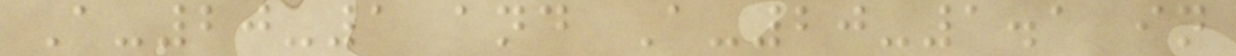A-20-1 and A-20-1.1 in
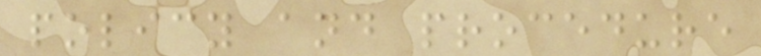policy and procedure
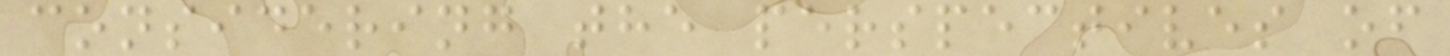considering the perspectives of
